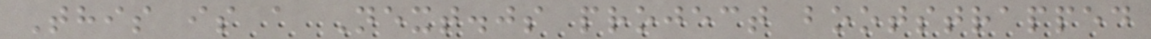This is a Next.js project bootstrapped
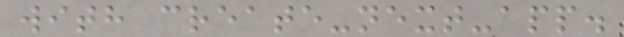with create-next-app.
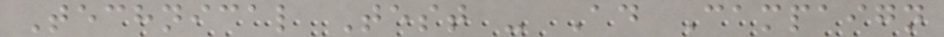Technical Test - Ad Campaign
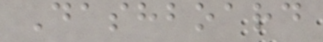Dashboard
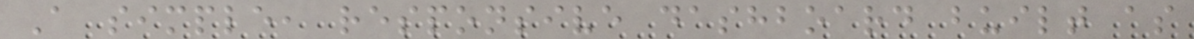A simple, responsive dashboard built as
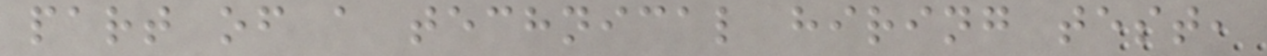part of a technical hiring test,
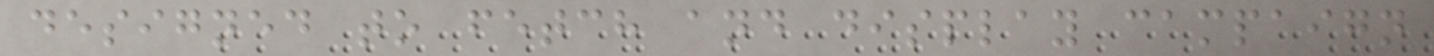designed to fetch and display campaign
